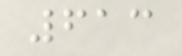613
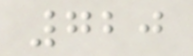720
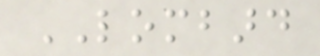LOMBARD
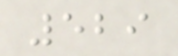529
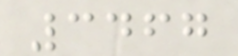3467
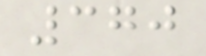370
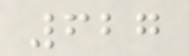627
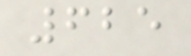625
